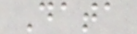Data
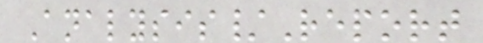Analysis/Report
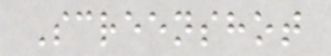Screenshot
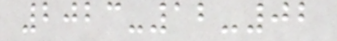2023-12-02
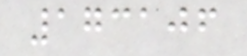173106
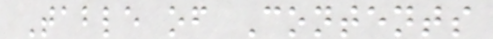Table of Contents
